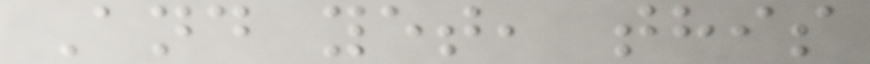And yet, this
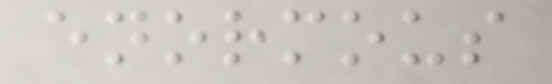enormous
